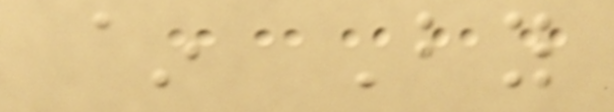~ By
